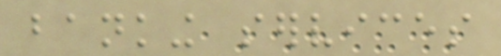banking services
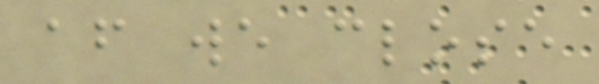after we close
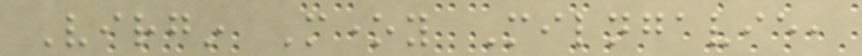Virgin Money Milngavie,
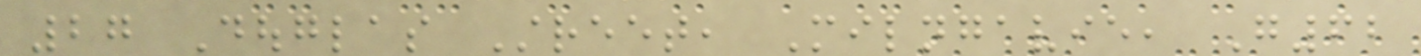27 Douglas Street, Milngavie, G62
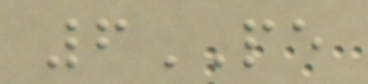6PE
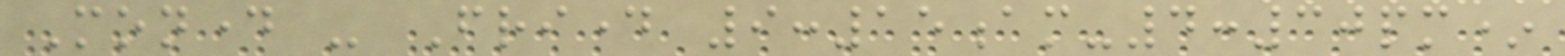Monday - Friday 9:15am-4:30pm*
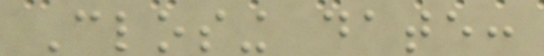Closing date:
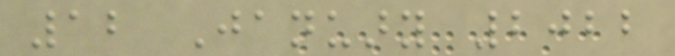12 January 2022
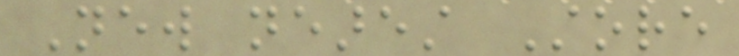New nearest Store
